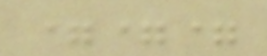===
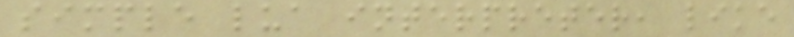simple lua interpreter, like
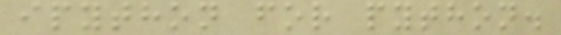ipython for python.
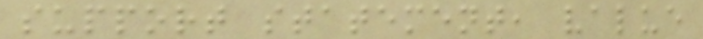support statement, value
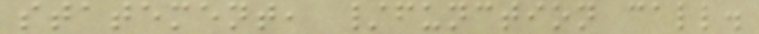statement, /function call.
